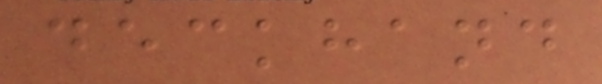deckhand
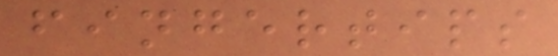fingertips
